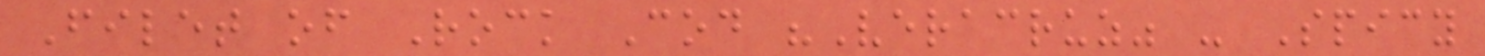Filet of Rock Cod "Veracruz" - Spicy
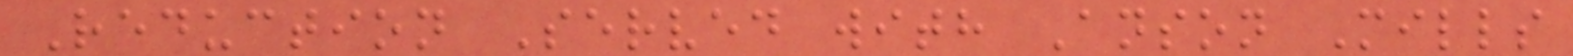Reduction Served with Anson Mills
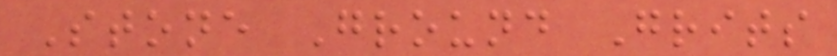Stone Ground Grits
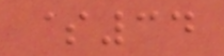$34
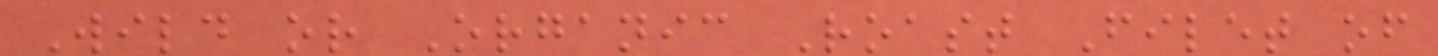Wild or Organic Roast Filet of
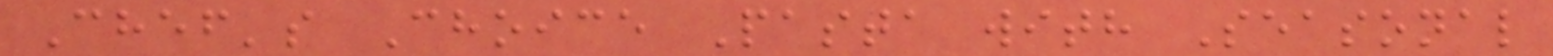Chef's Choice Pasta with Seasonal
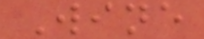Wine
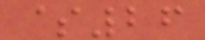$26
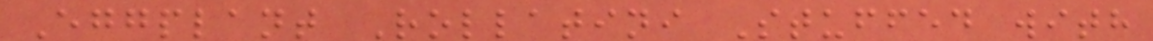Eggplant Rollatini Stuffed with
